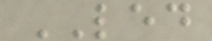LED
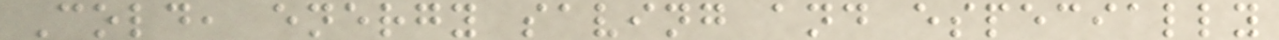Cold, energy saving and especially
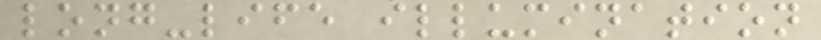long-life illumination
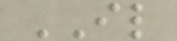IL
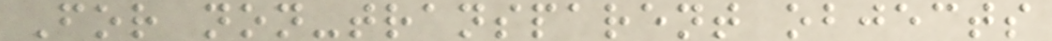For non-transparent objects
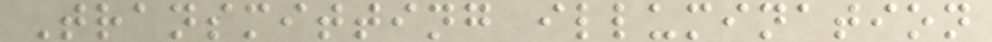Transmitting illumination
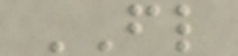FL
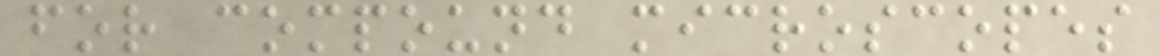for compound microscopes
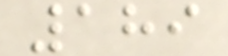189
